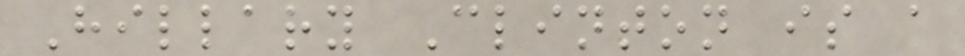Hillary Clinton is a
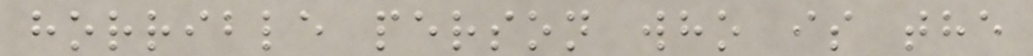horrible person who is the
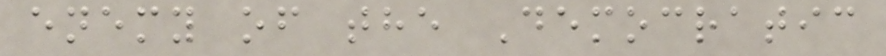enemy of the Democratic
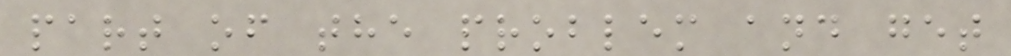part of the problem and get
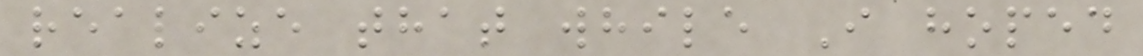realize that while I hoped
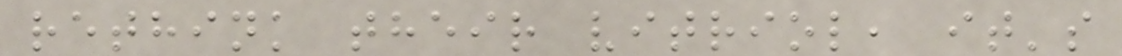rethink their vitriol, it's
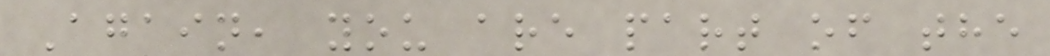Again, you are part of the
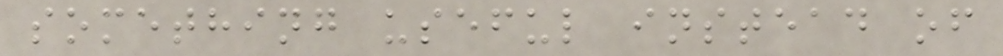something useful instead of
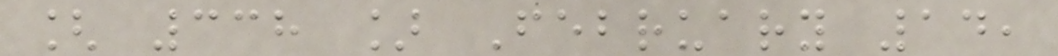[ 338 ] February 14,
